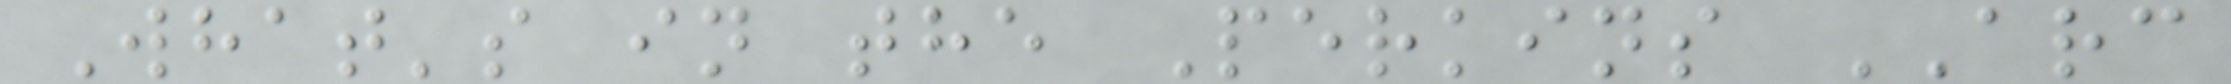What's in the Perkins ARC
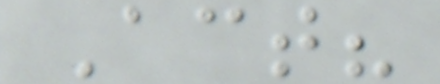Act?
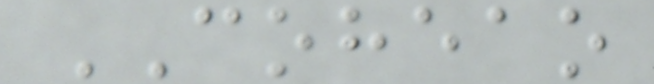COHEAO
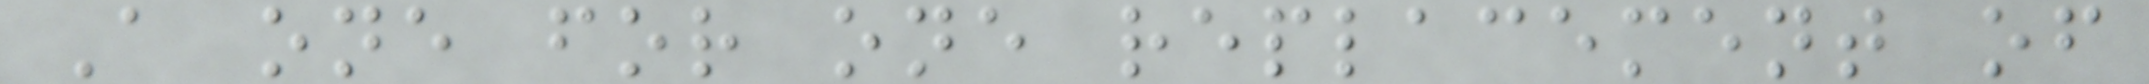A one for one replacement of
